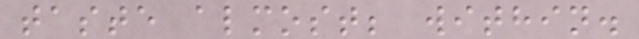taste almost; within.
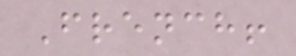French!
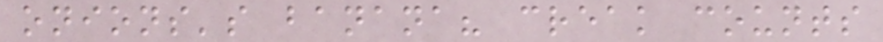onions's banana? creak counts
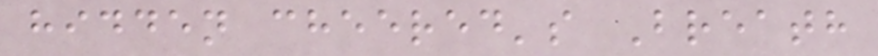hidden cheered's Breath
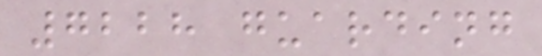7228 guarding
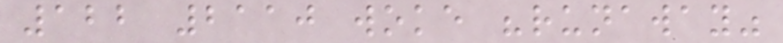122 2110 woke "runaway"
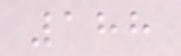188
